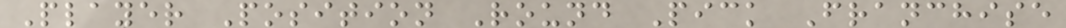Player Position Round Pick Franchise
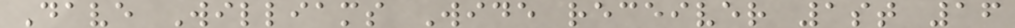Dave Williams Wide receiver 1st 16
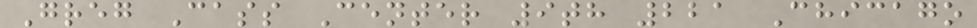Greg Cass Center 9th 221 Chicago
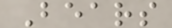Bears
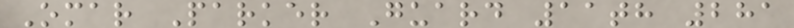Omar Parker Guard 11th 281
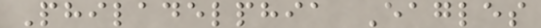Philadelphia Eagles
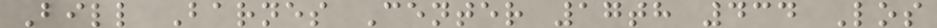Bill Barnes Center 17th 434 Los
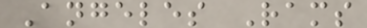Angeles Rams
